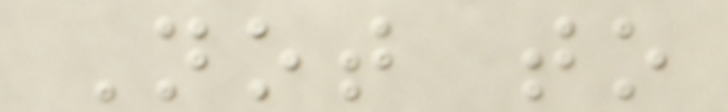Not to
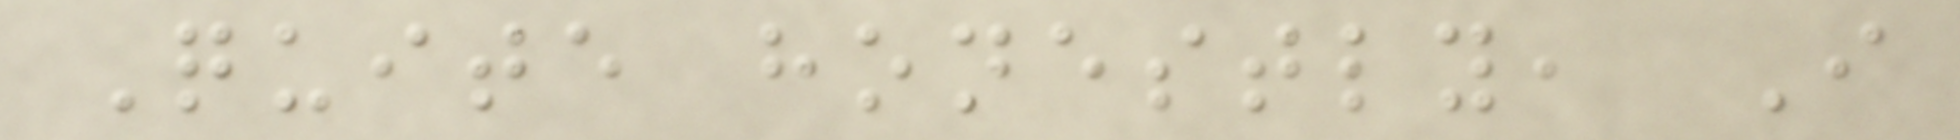Quite honestly, I
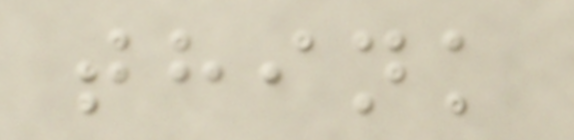think
